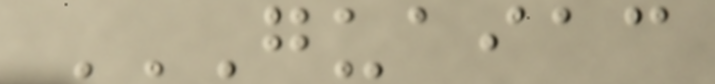GUAIAC
